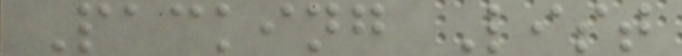Packing List
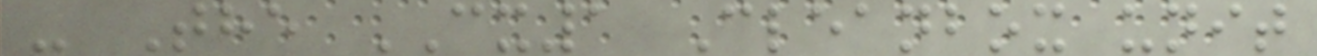- The CX1 Cleanbox unit
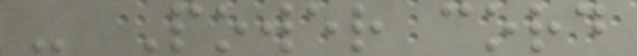- Power cord
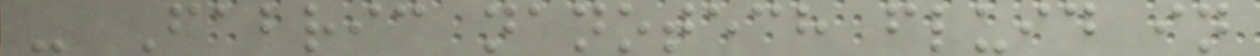- Fabric nanotech fluid in
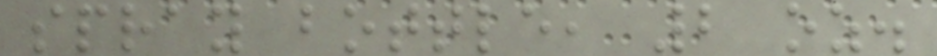spray bottle, 2 oz.
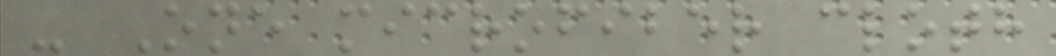- One microfiber cloth
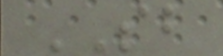SB
